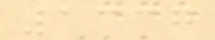1337
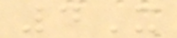4X
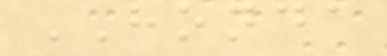HONDA
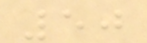50
